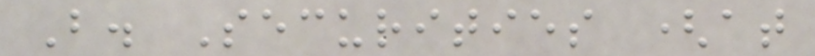B. Securities (at
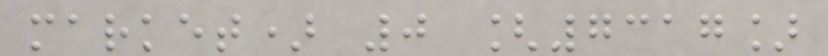market) 0 [7317]
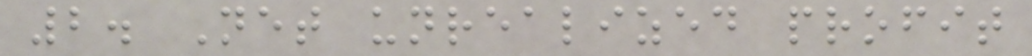2. Net unrealized profit
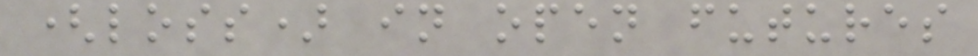(loss) in open futures
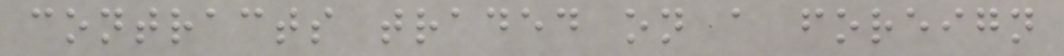contracts traded on a foreign
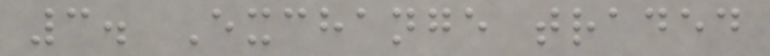3. Exchange traded
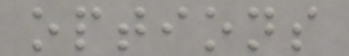options
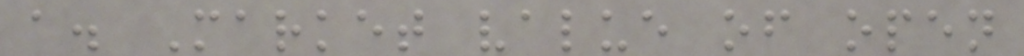a. Market value of open
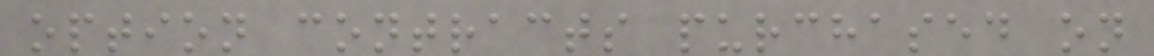option contracts purchased on
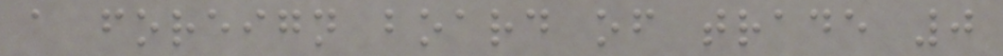a foreign board of trade 0
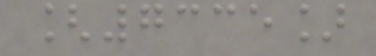[7335]
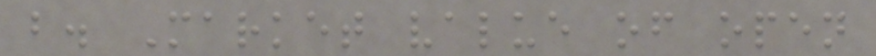b. Market value of open
